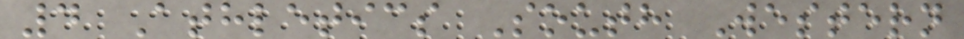4 Athletics South Western
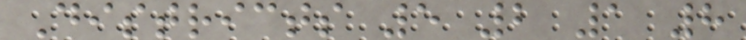Districts 5 2 1 8
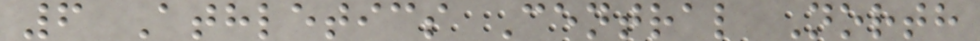6 Athletics Central North
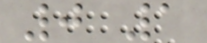0 1
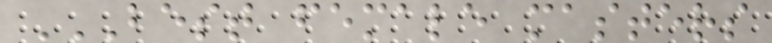BEST FEMALE MASTERS
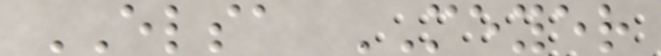ELSA MEYER
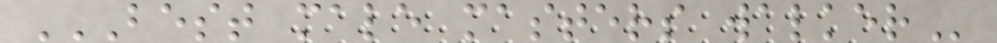BEST MALE MASTERS WALKER
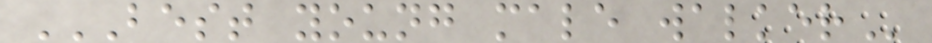BEST YOUNG MALE WALKER
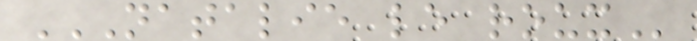NATALIE LE ROUX
